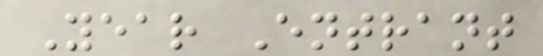Year Entrant
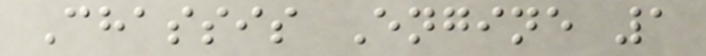Chassis Engine 1
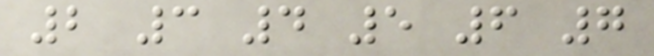2 3 4 5 6 7
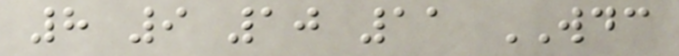8 9 10 11 WDC
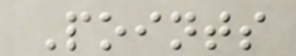Points
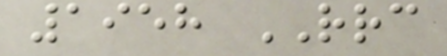1958 RRC
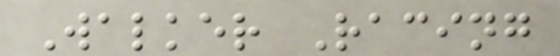Walker Racing
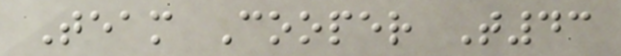Team Cooper T43
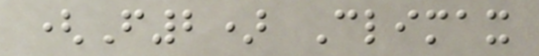(F2) Climax
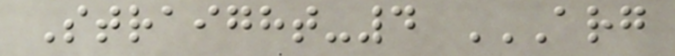Straight-4 ARG
